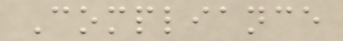Compliance
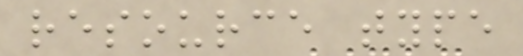resource type
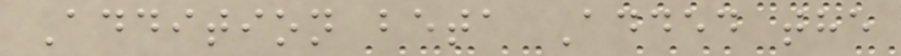Addition beta Added the
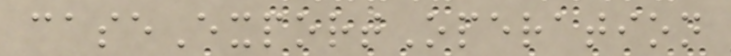caseExportOperation
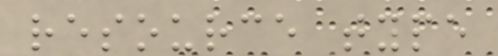resource type
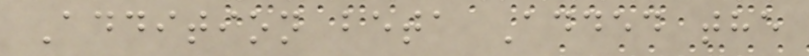Addition beta Added the
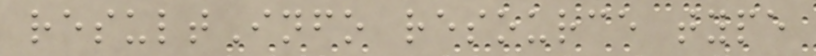resultInfo resource type
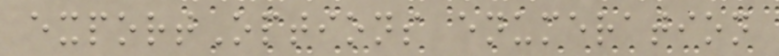exportOptions enumeration
